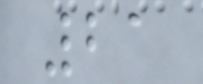21
